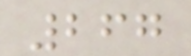267
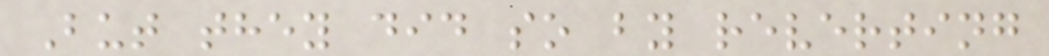But they did so by reverting
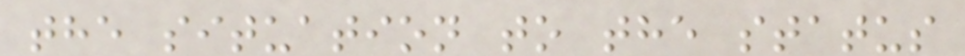the situation to the status
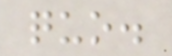quo.
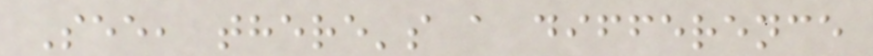See, there's a difference
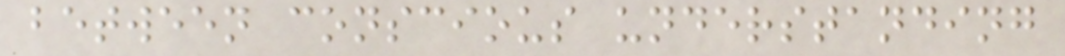between conscious understanding
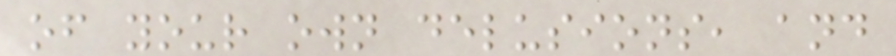of your own delusions, and
